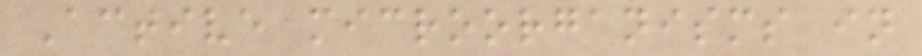Active microorganisms in
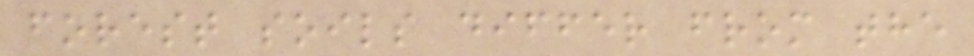forest soils differ from the
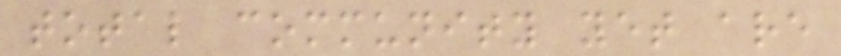total community yet are
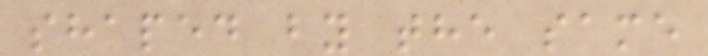shaped by the same
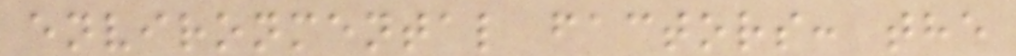environmental factors: the
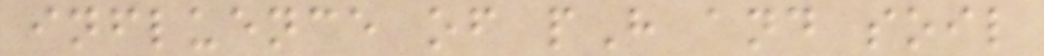influence of pH and soil
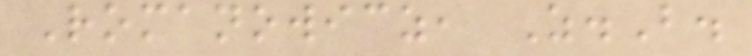Romanowicz, Z.B.
